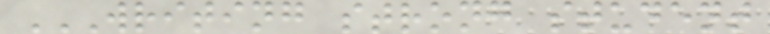WRITING STRONG STUDENT
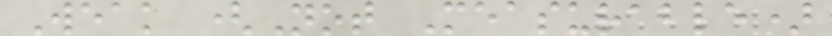Weak (Not Measurable)
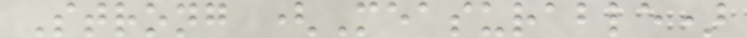Strong (Measurable)
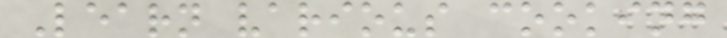Learn various cooking
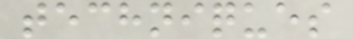techniques
